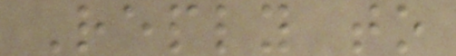Reply to
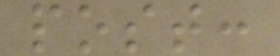post:
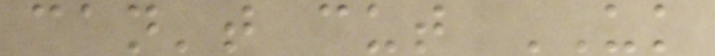can't cut UK
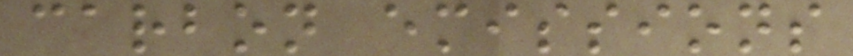carbon emissions
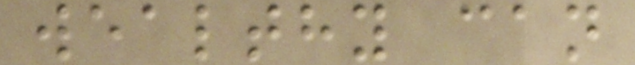wealthy can
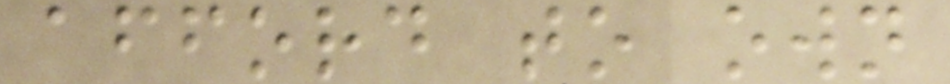afford to own
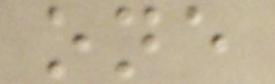one
